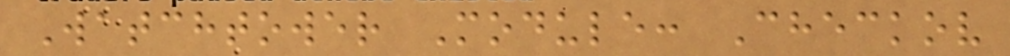Watchtower Module: Checkov
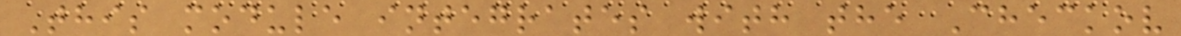This module integrates with the Checkov
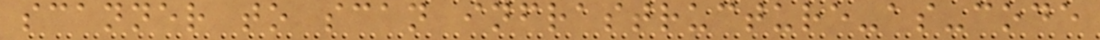scanner to scan infrastructure-as-code
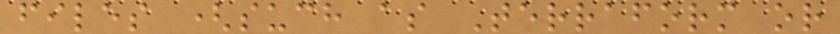files (such as Terraform or
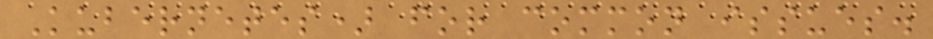Kubernetes) for common issues.
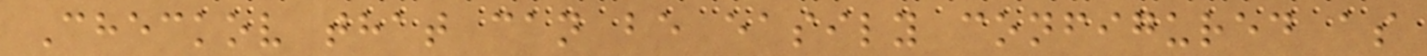Checkov that can be easily configured as
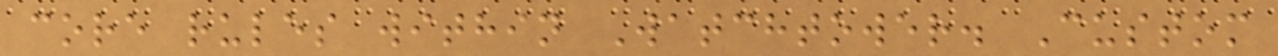core rules within Watchtower. Custom
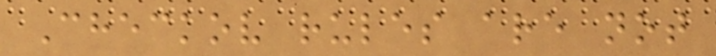Checkov rules are not
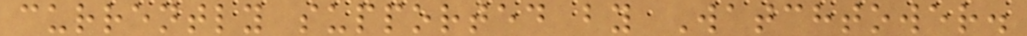currently supported by Watchtower.
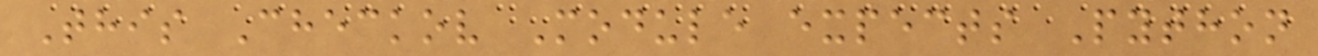This Checkov Module expects Python
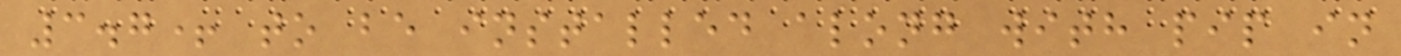3.7+ to be installed along with pip in
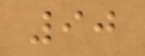90
